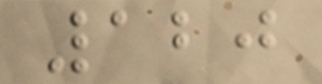120
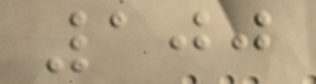100
